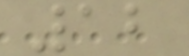12
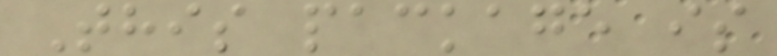This package is
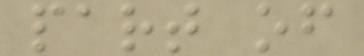part of
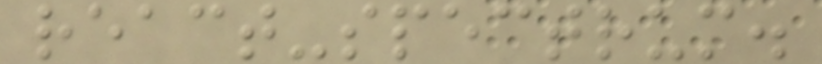react-spectrum.
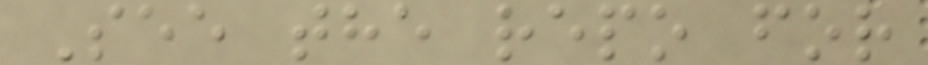See the repo for
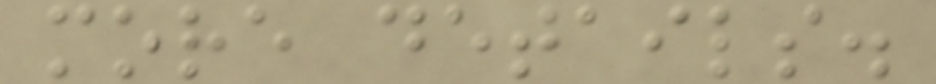more details.
